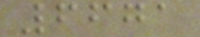6671
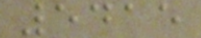5415
